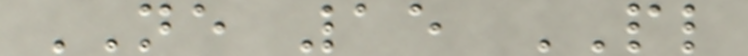NE 15 PL
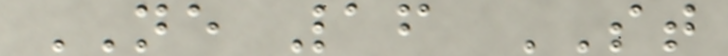NE 16 ST
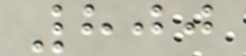800
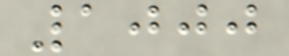1000
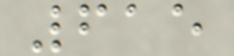615
